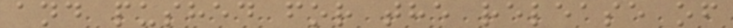and pushed for the release of
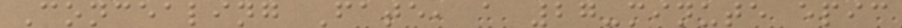Concealing Fate, a 27-minute epic
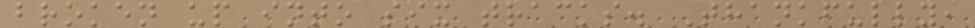broken up into six tracks. Thankfully,
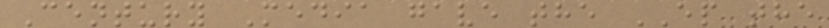Century Media gave the EP the
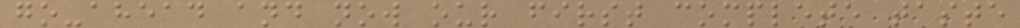go-ahead and now our first complete taste
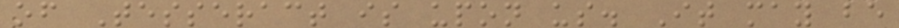of Tesseract is upon us. It may be
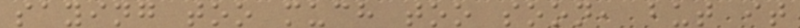saying too much too soon, but it
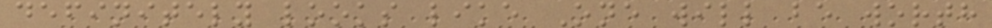definitely looks like One will be worth
